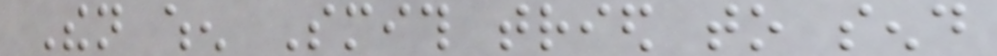Then when Smith tried to send
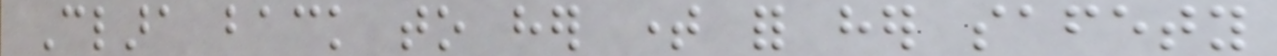Clara back to her time for her safety
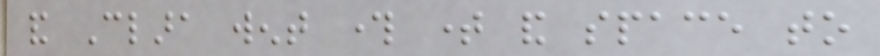and Clara went through time and space to
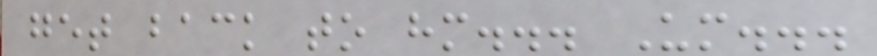get back to him... Um...
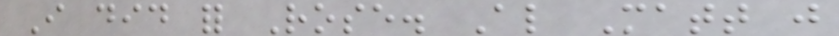I did for Rose. Also Matt just
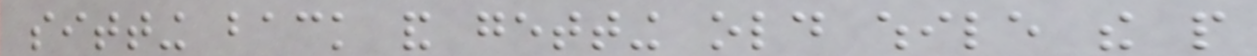sitting back and getting old while the people
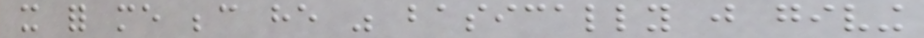it for me because he was basically just giving
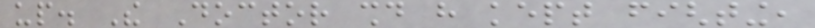up. The Doctor should have kept fighting,
